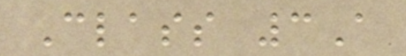Class 3A
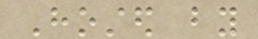Hosted by
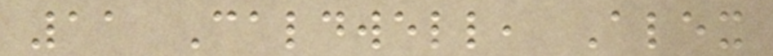11 Caldwell, Alex
